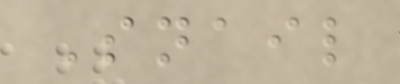Snail
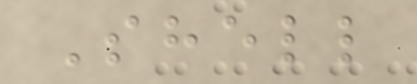Shell
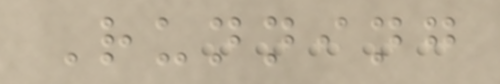Running
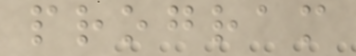program
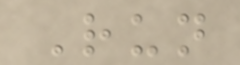Run
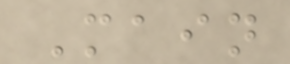Main
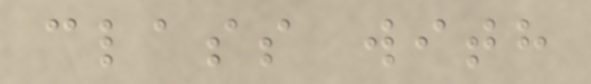class with
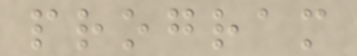program
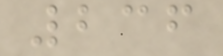236
